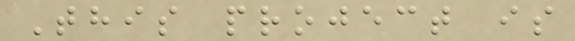This project is
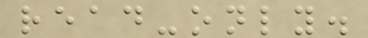read-only.
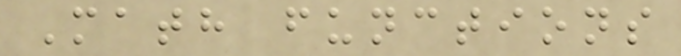Math functions
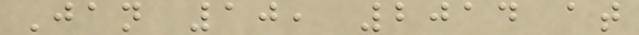Jan 10, 2014 at
